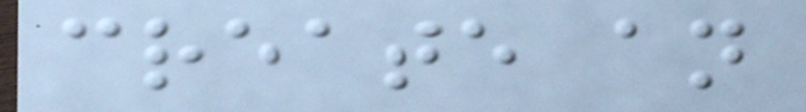create an
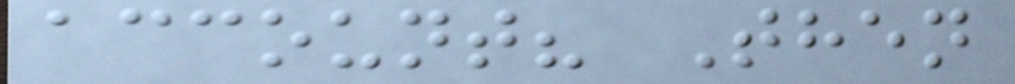account? Then
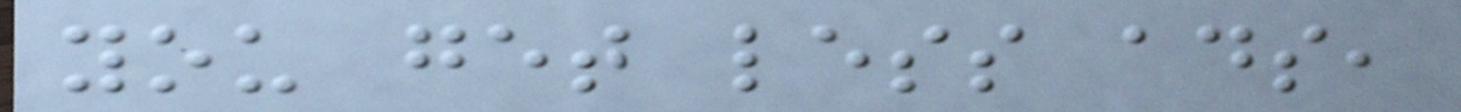you get less ads,
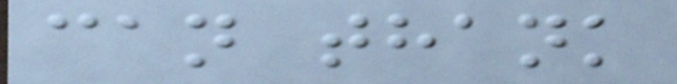can thank
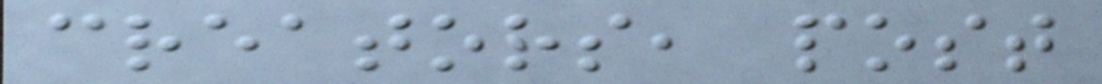creators, post
